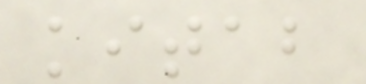kitab
